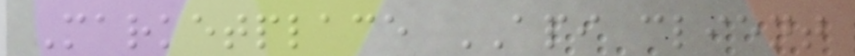Marketplace API client
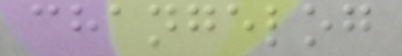changelog
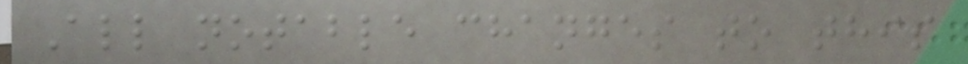All notable changes to this
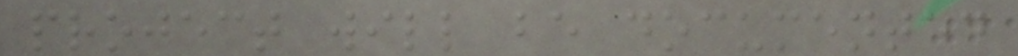project will be documented
